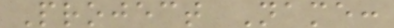Project Name:
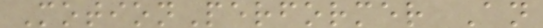MotionPerformer An
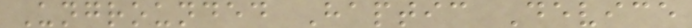Ungrounded Haptic Device
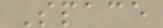Space
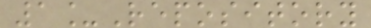1_Repository
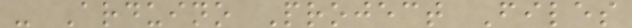- Arduino Project Files
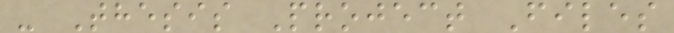- Thesis Project Files
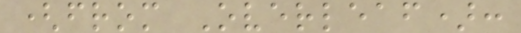(from Overleaf):
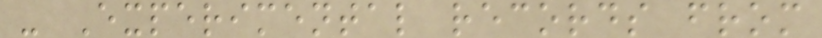- Experimental records from
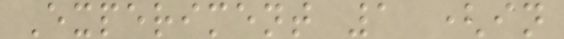Experiment 1 (in
